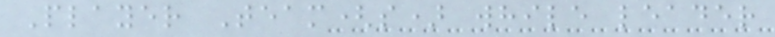Player Team(s) while leader
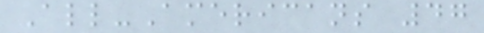All-Americans 47
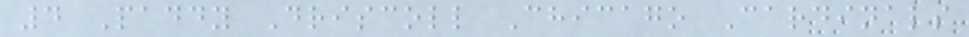4 Paddy Driscoll Chicago Cardinals
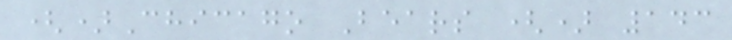()Chicago Bears () 143
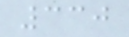330
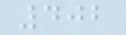402
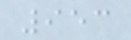953
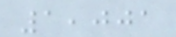1,001
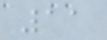11
